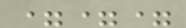===
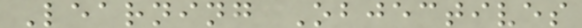Learning Objectives
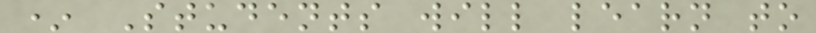* Students will learn to
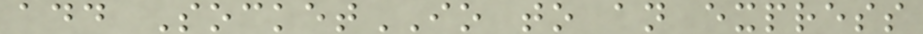add SocketIO to an express
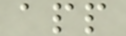app
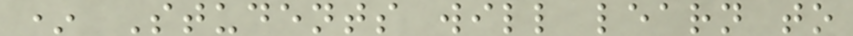* Students will learn to
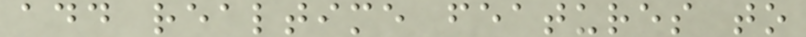add realtime features to
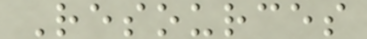Resources
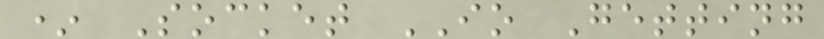* Socket IO Getting
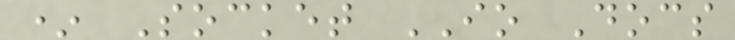* Socket IO Docs
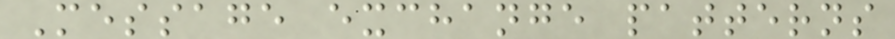Message exchange patterns
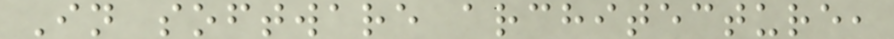In software architecture,
